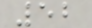52
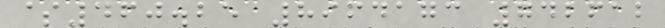$460.25 8964173 742612
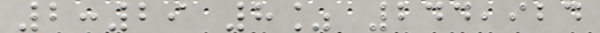2:29 8% 244,924
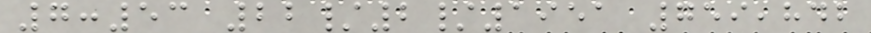7:53 22/2/1951 759,842
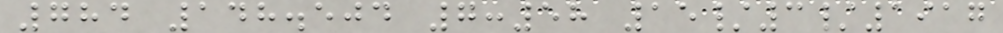784 148.504 7:58 15/3/1917
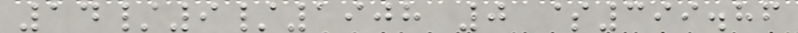14/9/1908 0 $399.86
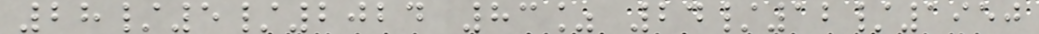28/5/2024 83% 24/12/1950
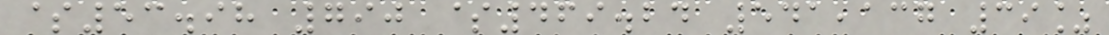$53.98 790 $469.24 541,137 39%
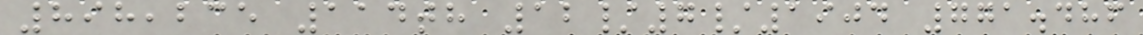898,235 114th 12/7/1904 771.486
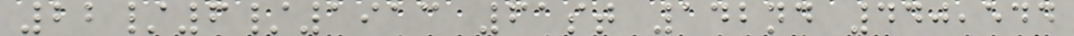22/6/1913 61st 142nd 440,544
